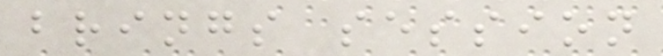brings session
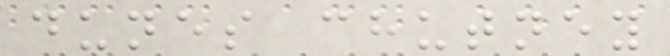dunes chutney
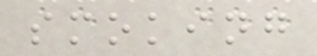smoking
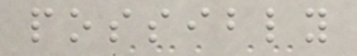possibly
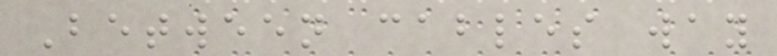Between cables way
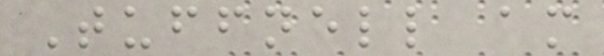Tuffnell am
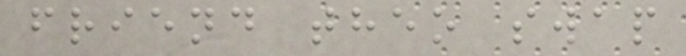friend theo swap
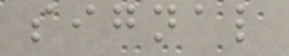signal
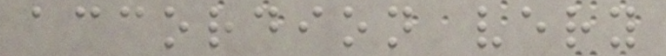accordion very
